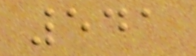541
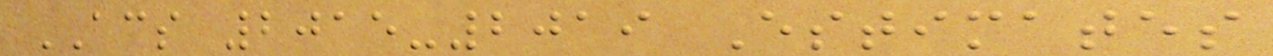ACS 2015-2019 Estimates
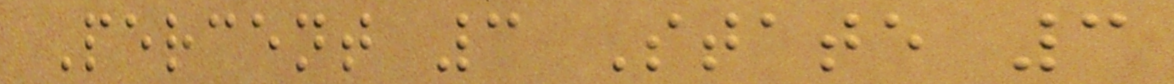Percent 3 State 3
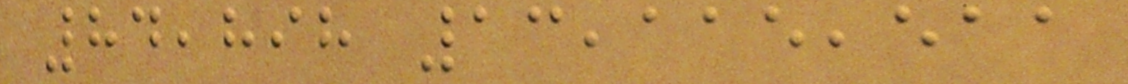84,898 13,115,511
